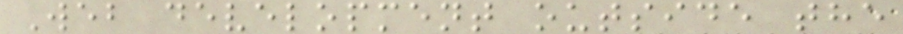Web development outside the
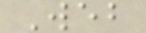Web
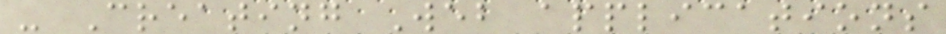- Creating Web applications
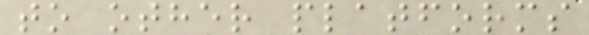to other platforms
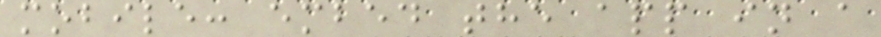mobile: embed the app in a
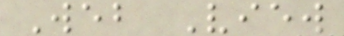Web View
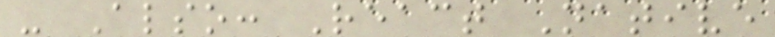- Also: React Native
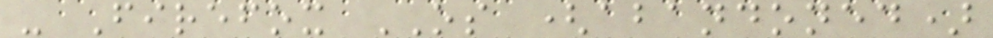- Firefox OS (abandoned)
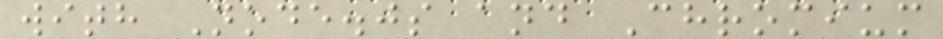with Node.js and Chromium
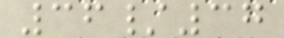36/37
